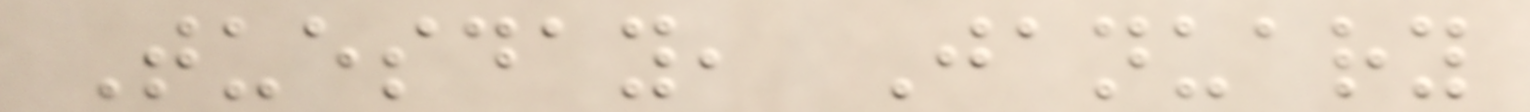Tuesday, January
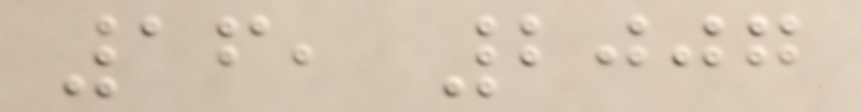16, 2007
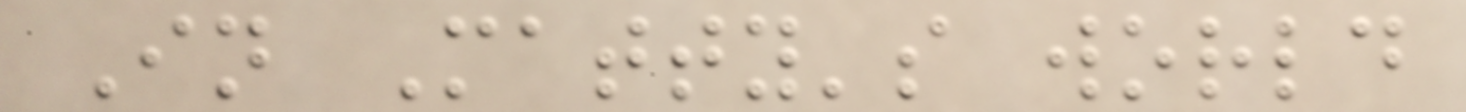In Matty's world
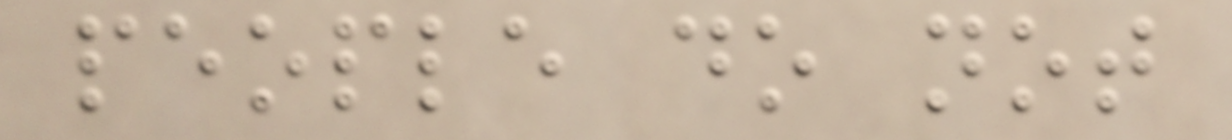people do not
